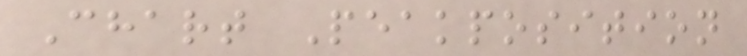Chart Peakposition
